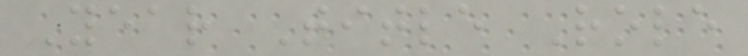Year Title Role
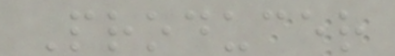Producer
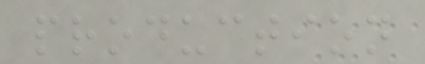production
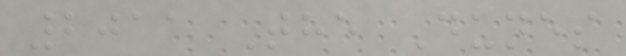2011 The Dunes
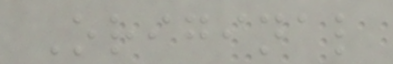Original
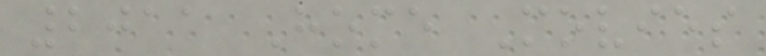2011 Home Movies
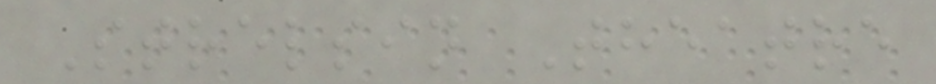Strelsin Theatre
